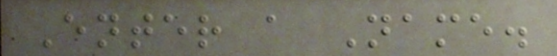Enter a Name.
